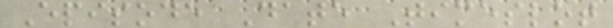Episode Date Timeslot
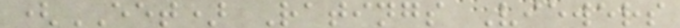(EET) Ratings Viewers
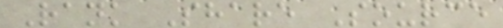Rank Share Source
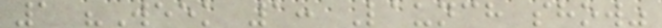1 "Week 1: Launch show"
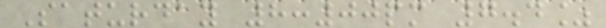Saturday 8:00pm 7.4%
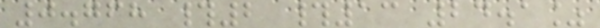0.768 #2 #13 24.1%
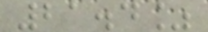21.4%
